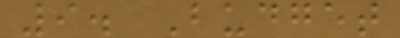9. Budget
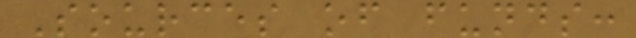Sources of funds:
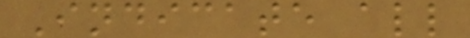Indicate all
